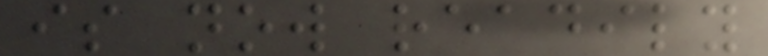is now readily
